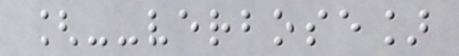[--verbose]
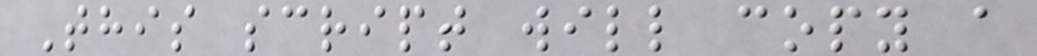This script will copy a
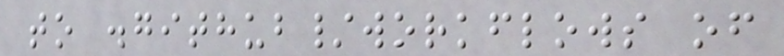to .github/workflows of
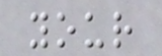your
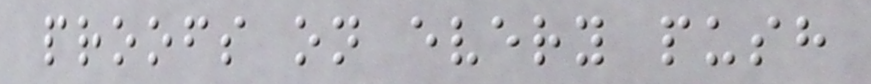proofs on every push
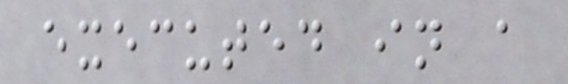executed in a
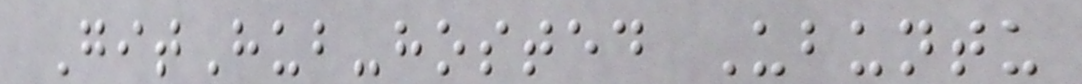GitHub-hosted Ubuntu
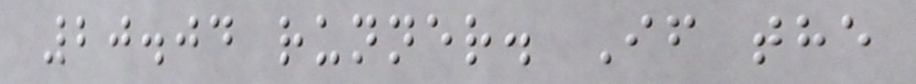20.04 runner. If the
